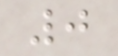0
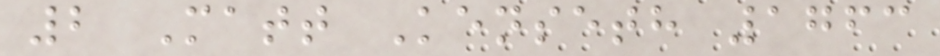2 Matt Kenseth 1763
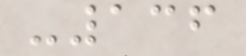-136
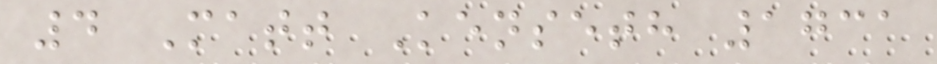4 Matt Kenseth 1731
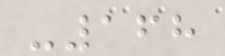-168
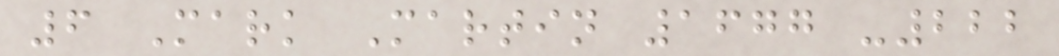6 Mark Martin 1677 -222
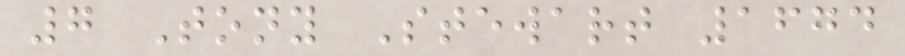7 Tony Stewart 1674
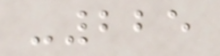-225
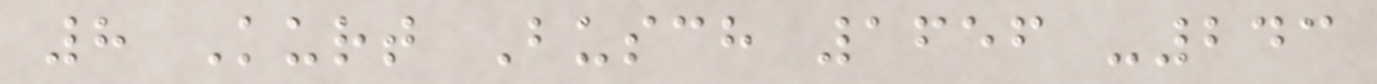8 Kurt Busch 1656 -243
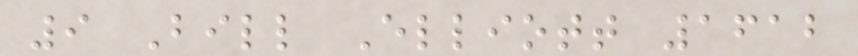9 Bill Elliott 1612
